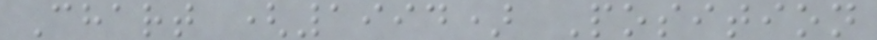Chart (1994) Position
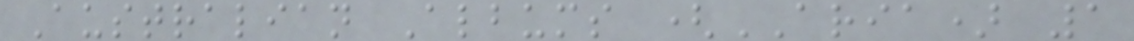Australian Albums (ARIA) 1
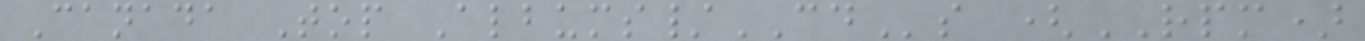Canada Top Albums/CDs (RPM)
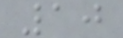10
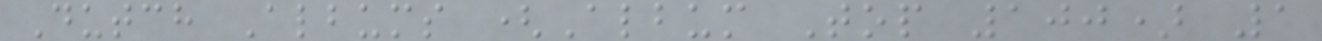Dutch Albums (Album Top 100) 1
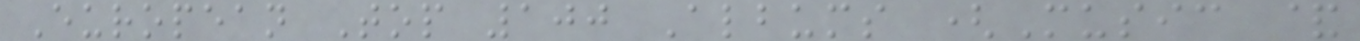European Top 100 Albums (Music &
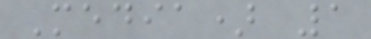Media) 1
